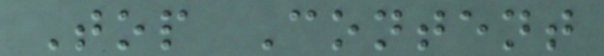Top Content
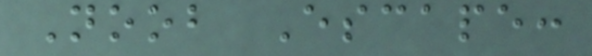Noob Escape:
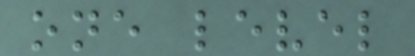one level
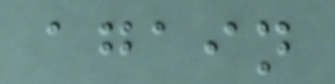again
